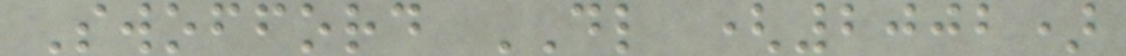Swofford DL (2002)
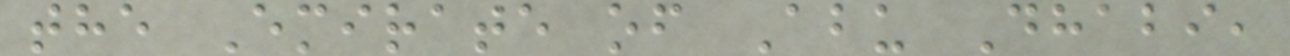the Emirate of Abu Dhabi,
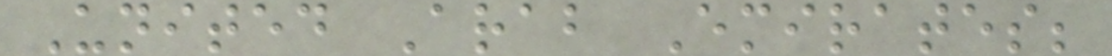United Arab Emirates;
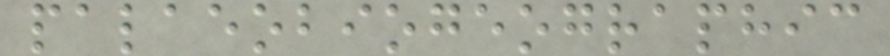palaeobiogeographic
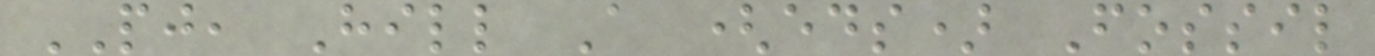PJ, Hill A (eds) Fossil
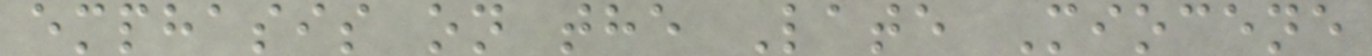emphasis on the Late Miocene
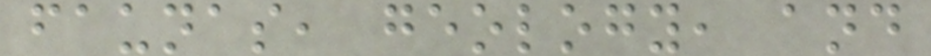faunas, geology, and
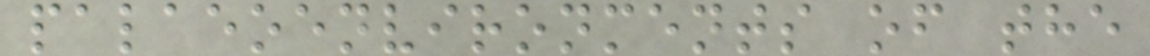palaeoenvironments of the
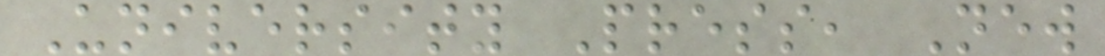University Press, New
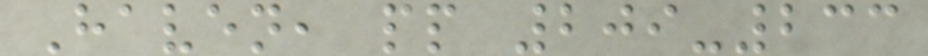Haven, pp 209-233
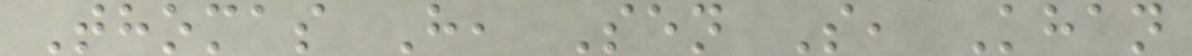Thomas H, Sen S, Khan
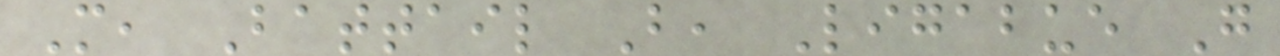M, Battail B, Ligabue G
